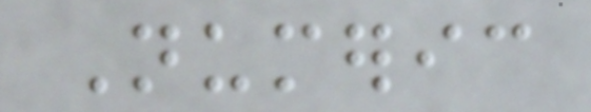Numeric
